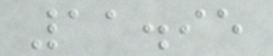11.95
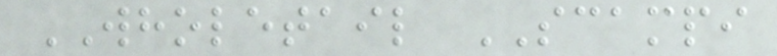WHOLETAIL SCAMPI
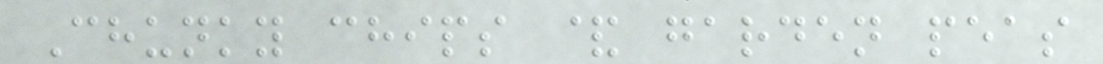Chunky chips & garden peas
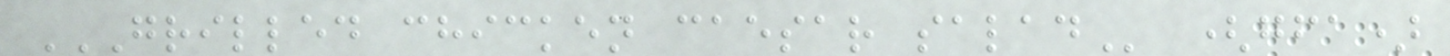GRILLED CHICKEN CAESAR SALAD (gfa)
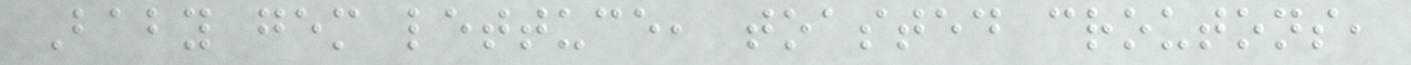Baby gem lettuce, toasted croutons,
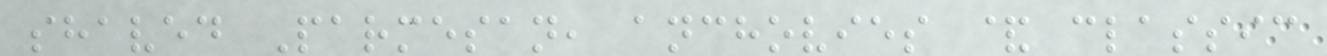shaved Parmesan, anchovies & classic
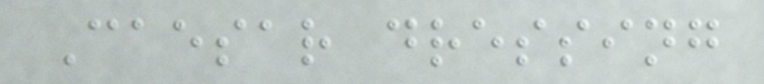Caesar dressing
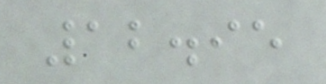12.95
